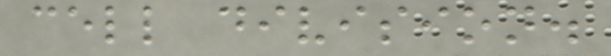cell division.
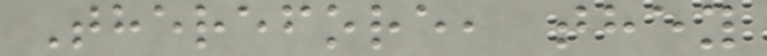Therefore, they
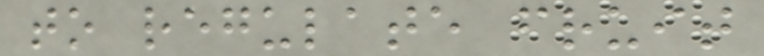to regulate fruit
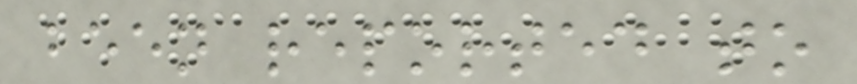been reported to
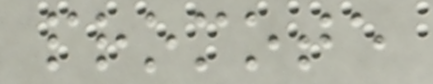promote
